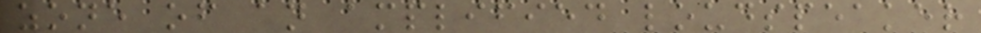zone of an amplified loudspeaker
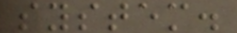system.
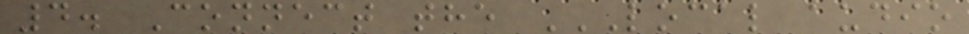4. Connect the LOCAL AUDIO
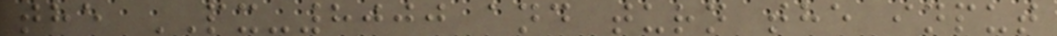the PX-8000 and turn the input
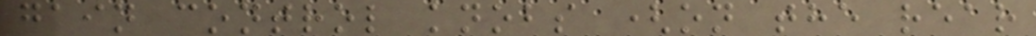gain control knobs (on the rear
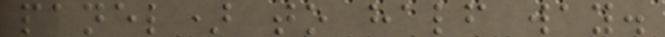panel) to half way.
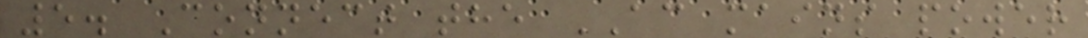5. Connect the AC mains power
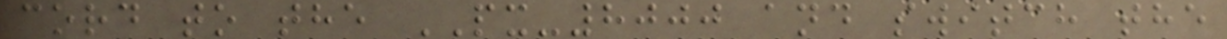cord to the PX-8000 and switch the
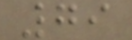79
